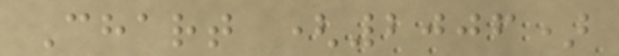Chart (2006)
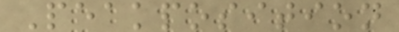Peakposition
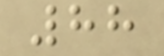88
